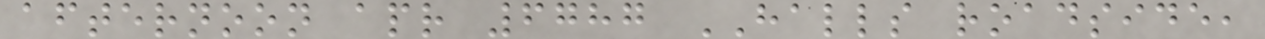afternoon apr 6787 HALLS roadside,
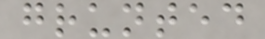grunted
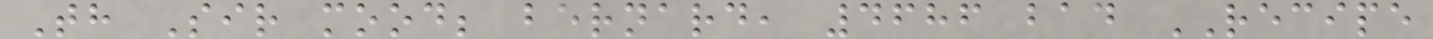Th Sir mood; bernard, 4686 bad RECIPE
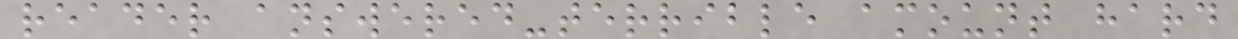reader answered-terrible amount hard
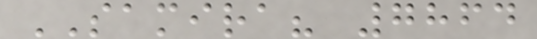SAMIRA? 7864
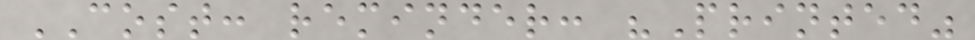COST: reminder: "Printed"
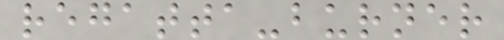regatta-burner
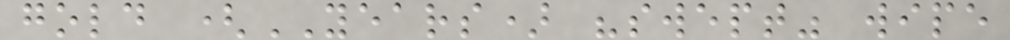gold (YEARS) "swept" wipe
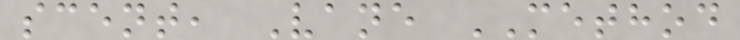scent, Vane METHOD
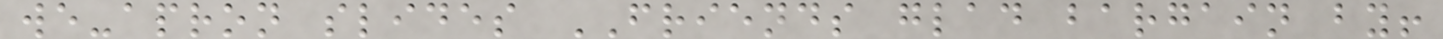we-apron slides FRIENDS glad bargain by!
